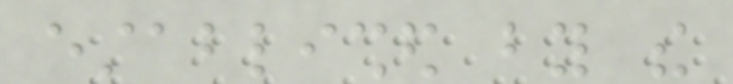established by the
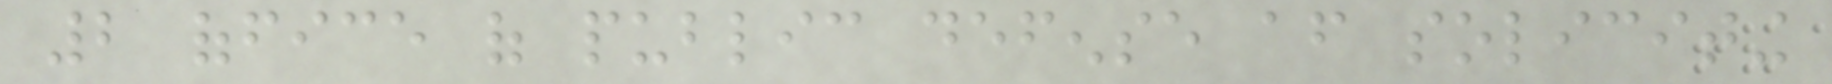2 office of public defense after soliciting
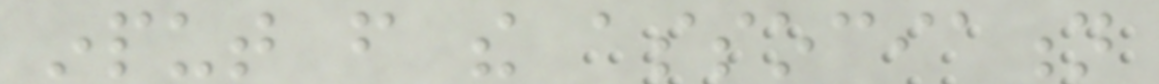input from the association
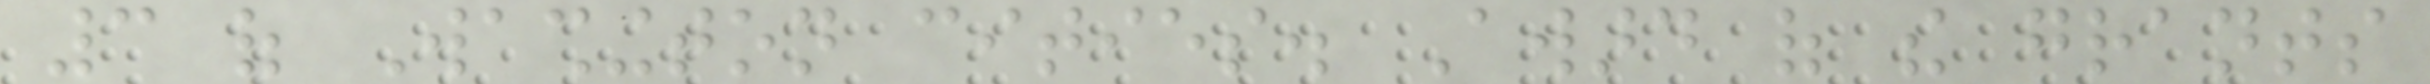3 of Washington cities. Award of the grants
